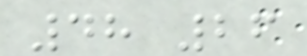48 26
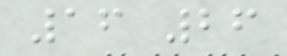16 26
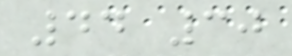44 30
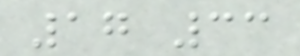17 33
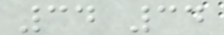34 34
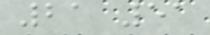21 51
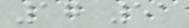17 51
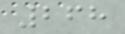268
